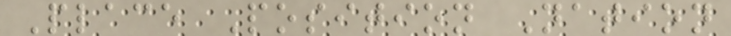Place Position Nation
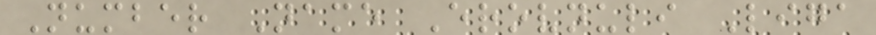Number Name Erovnuli Liga
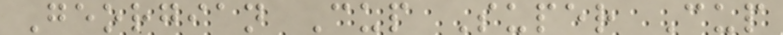Georgian Cup Super Cup
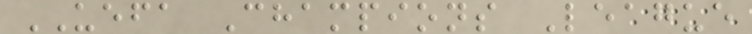UEFA Champions League
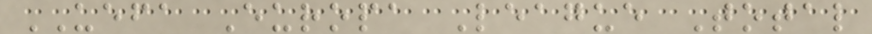UEFA Europa League Total
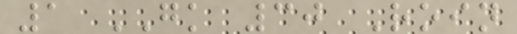1 GK 30 Roin
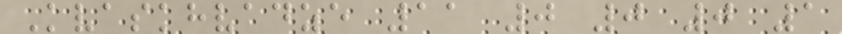Kvaskhvadze 11 0 0 0 1
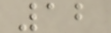12
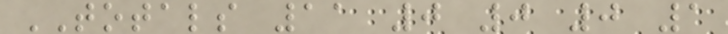TOTALS 11 0 0 0 1
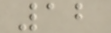12
